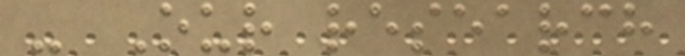- Our research
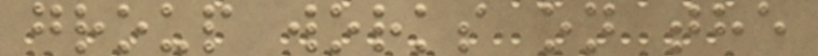group works on the
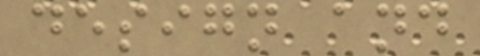design and
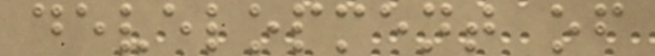development of
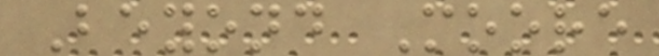Beyond Moore
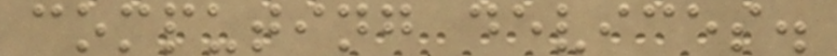computing devices.
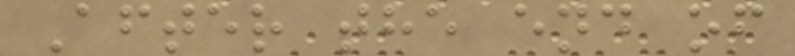After the end of
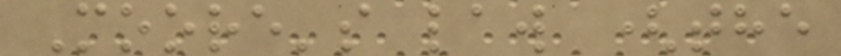Moore's law (the
